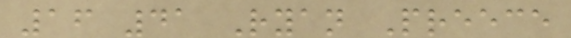16 41 Ryan Preece
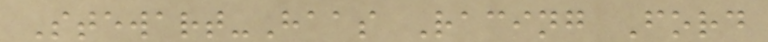Stewart-Haas Racing Ford
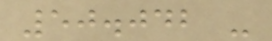50.042 -
